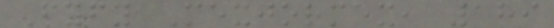Fyfy Mexjormex, 189
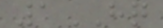1HQ
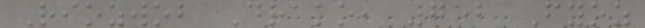Riozwob Drako, 752 Fyoz
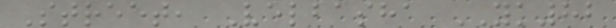Street, Velbasha YK82
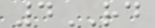4RD
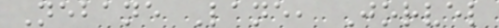Nebane Lane, Jorvel
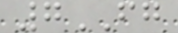7FG
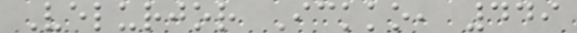Velurjor Ickko, 449
